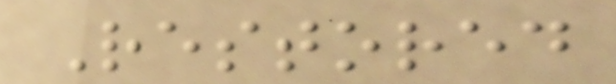Restored
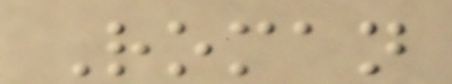Roman
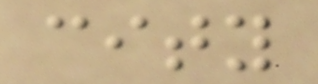city
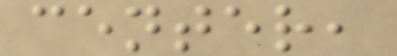center,
